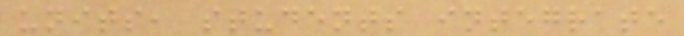units, students integrate
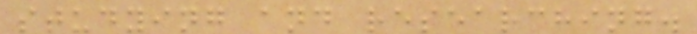studying and researching.
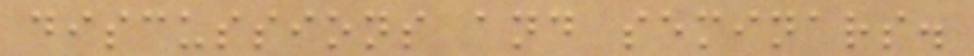discussions and seminars.
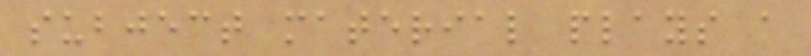subject material plays a
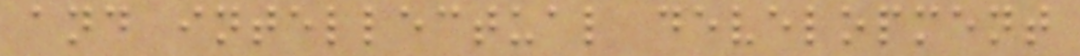and intellectual development
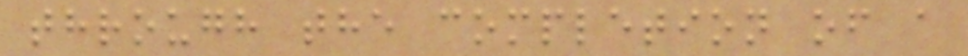through the completion of a
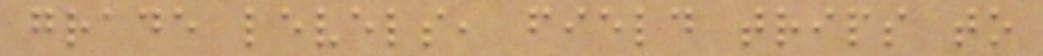grade levels, field trips to
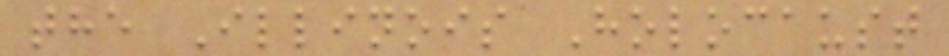the Illinois Holocaust
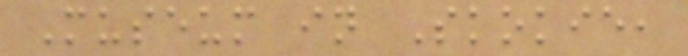Museum in Skokie,
